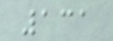131
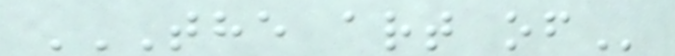THE ART OF
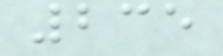235
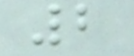2
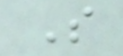S
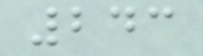243
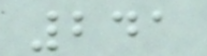241
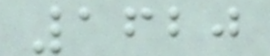1620
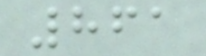861
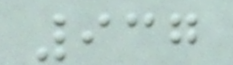937
